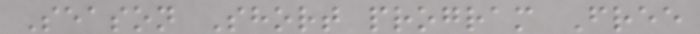Season Short program Free
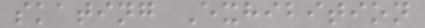skating Exhibition
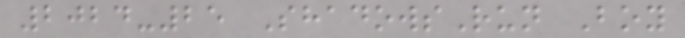2024-25 ShadowsRun Boy
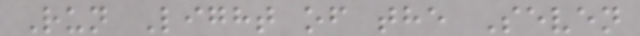Run Light of the Seven
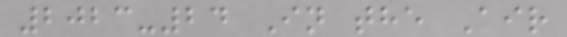2023-24 In the Air
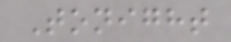Tonight
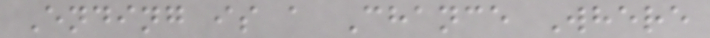Ending is a Chance Where
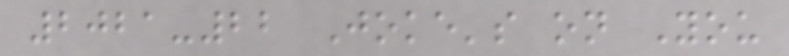2021-22 Joke's on You
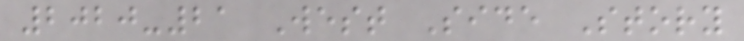2020-21 West Side Story
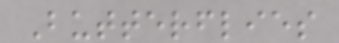Butterflies
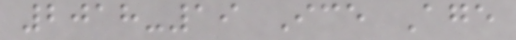2018-19 Ice Age
